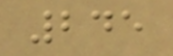245
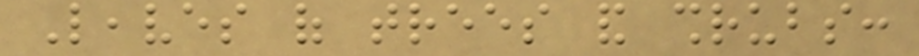Leaves of trees and shrubs:
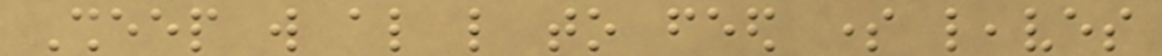Sheep will also like to feed some leaves
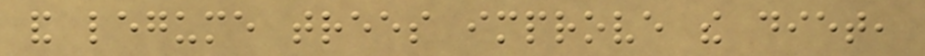and legume trees improve the diet,
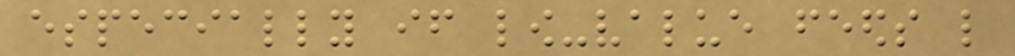especially if low-value feeds like
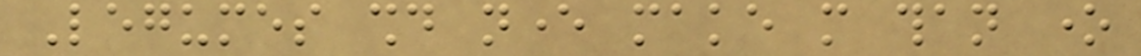Legumes should never make more than one
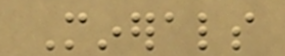Minerals
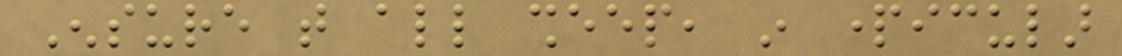Ensure that all sheep, in particular
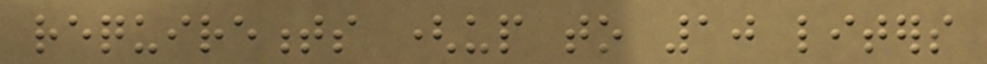requirements (up to 10 liters
